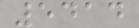5414
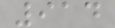914
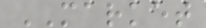MARKET
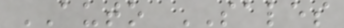AUTO SALES
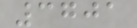3701
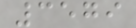3579
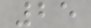25
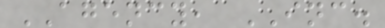AGENCY, INC.
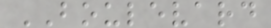BOULEVARD
